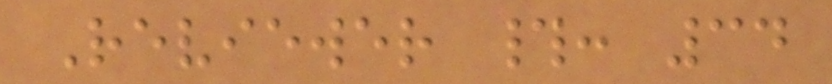Reviewer #: 34
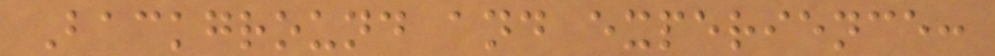Background and experience:
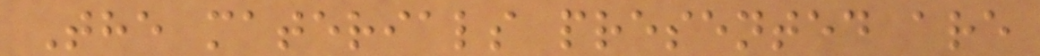The materials presented are
